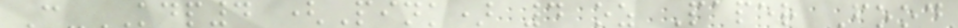C-KDP4 (Pink) 4 oz Paper Food
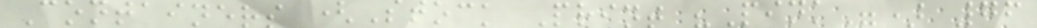Containers (Stock Print "Pink") 76
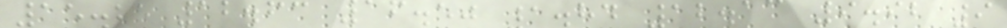15.25 12.63 16.50 1.84 12.13 9.92 9
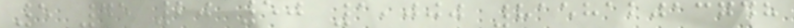5 45 20 50 1,000 815812013748
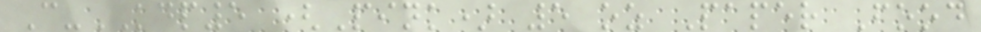C-KDP5 (Pink) 5 oz Paper Food
